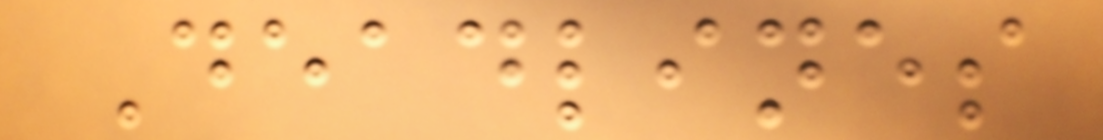Deadlines
